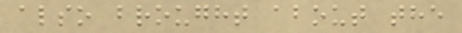also brought about the
